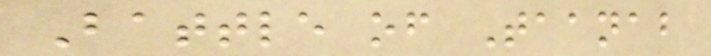Battle of Taanab
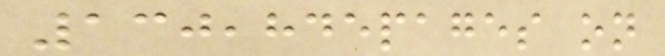130,845pages on
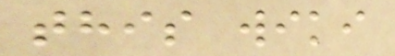this wiki
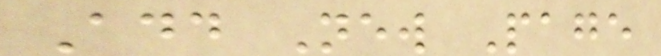Add New Page
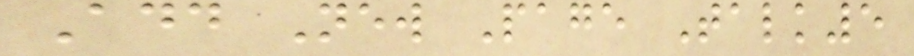Add New Page Talk5
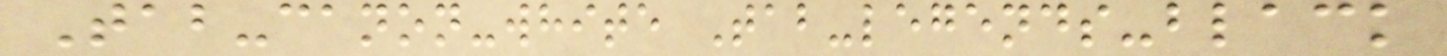Tab-canon-white Tab-legends-black
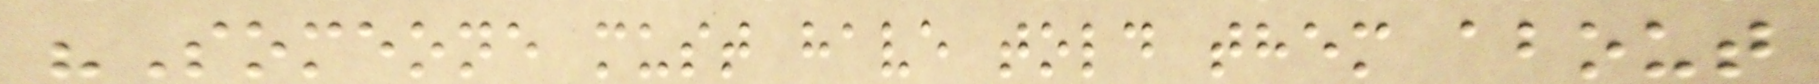"Someone must have told them about
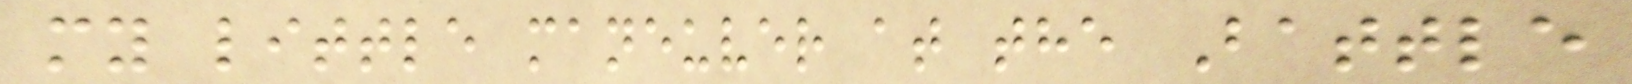my little maneuver at the Battle
